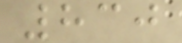830
